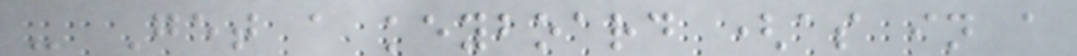- Get a keyboard (as in a
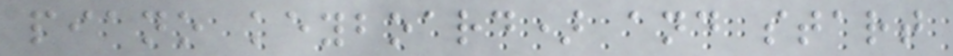piano keyboard) and start
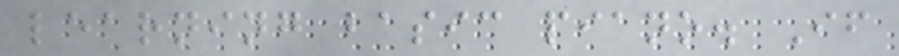learning basic piano. If
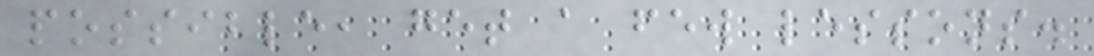possible, get a few lessons.
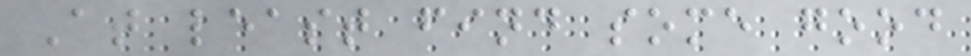At least find some good
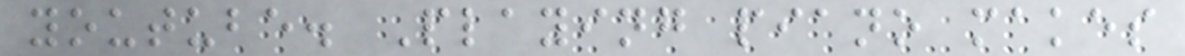youtube. Playing piano makes
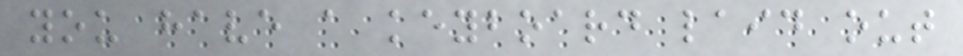you have a keyboard laid out
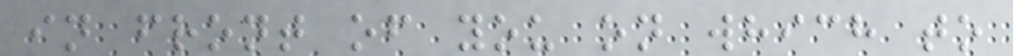in front of you on which to
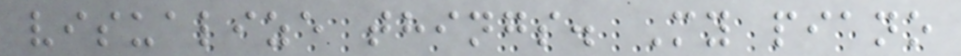visualize things. My piano
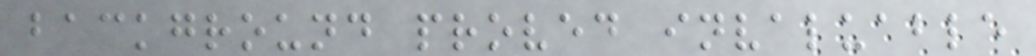background proved invaluable
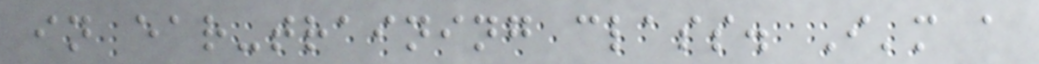in ear-training class. I'm a
